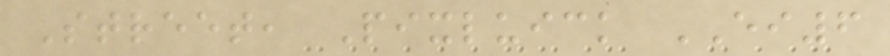Street, Pixluick EI6
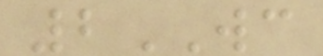2WC
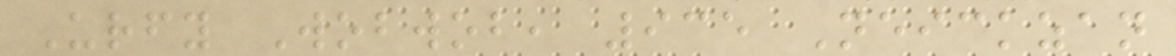Urfy Wobwob, 935 Neickzan
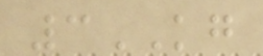3KG
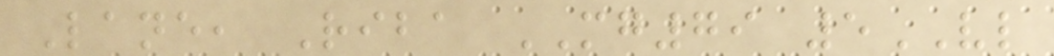Lane, Riba MG79 5VL
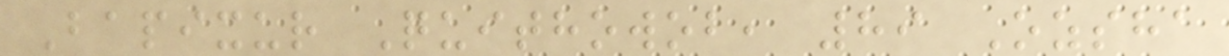Bapixur Quithowob, 89 Ozsha
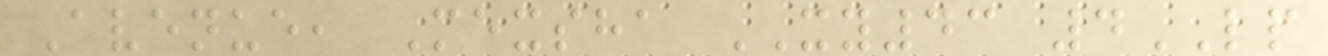Avenue, Mexsha XY43 4LP
